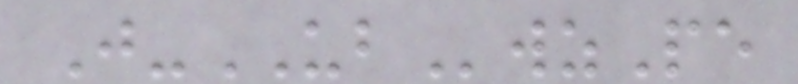J-UBwzPe
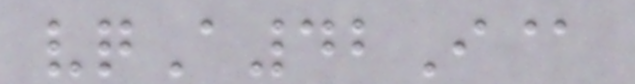vqA42I@
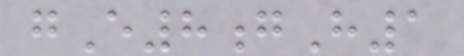gE8gH1
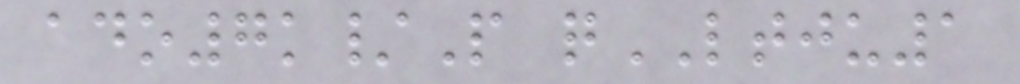ado7k/P qLTJU1
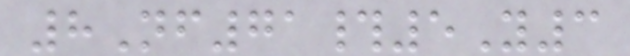8Nf71#5Y3
